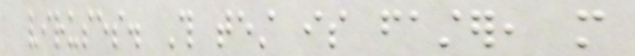viruses. This test is faster, more
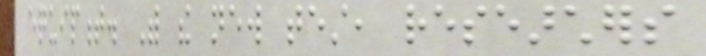equipment. With the new test, researchers
